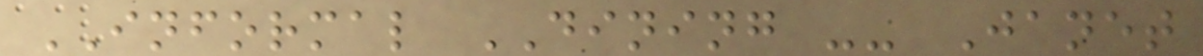INFORMAL DINING -- Janet
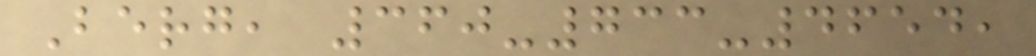Berg, 360-733-4654,
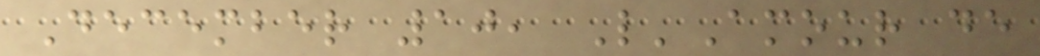December 10, L'Amour de
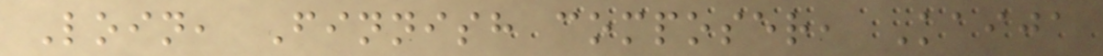Loin, Finnish composer, Kaija
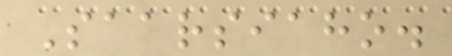Saarsiaho.
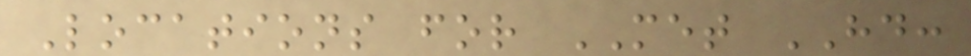Locations for MET HD:
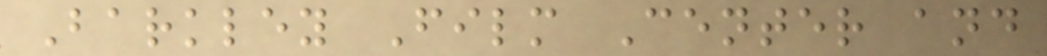Barkley Film Center and
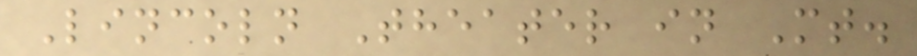Lincoln Theater in Mt.
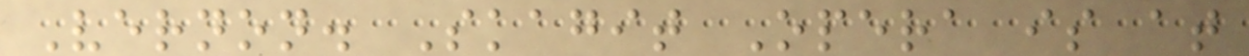Vernon. Skagit Opera is at
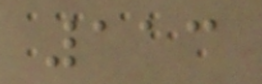113
